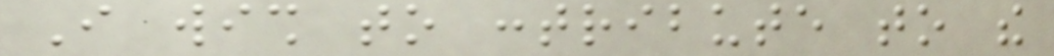I wish to contribute to the
